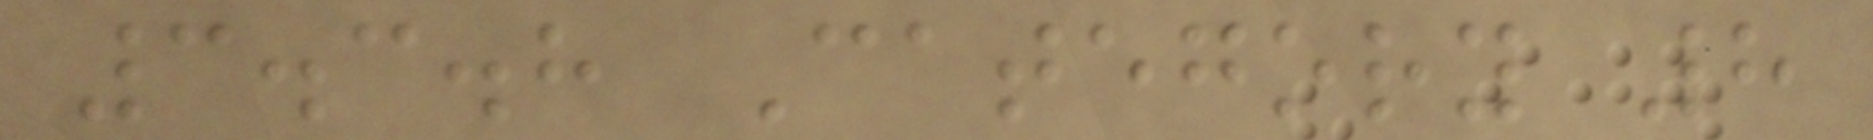3.3.8 Category 8
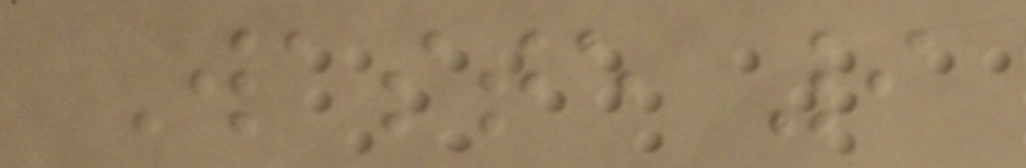Waste 9
